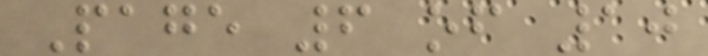Page 6 of 10
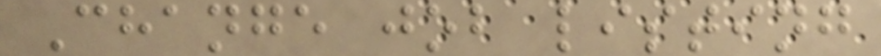Change job listing
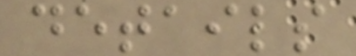details
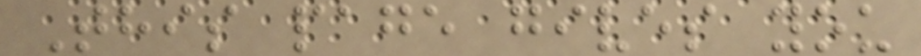This page gives you
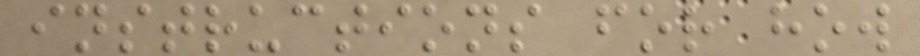instructions for how
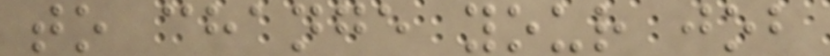to change your job
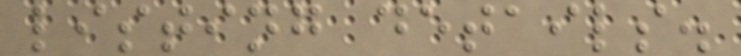listing details.
